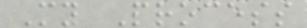My Process
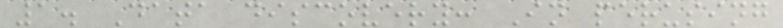1. Data discovery: In perusing
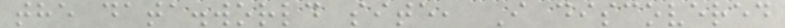the data.world site, I discovered
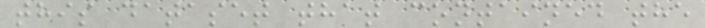this dataset that contained the
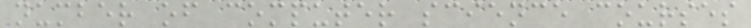number of computer science courses
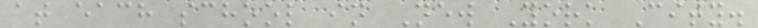at each school in New York City.
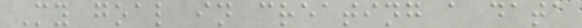My goal in creating a data
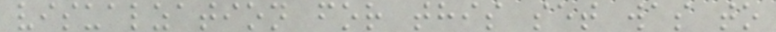visualzation for this set was to
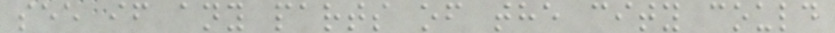see if any parts of the city could
